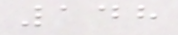148
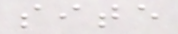site
